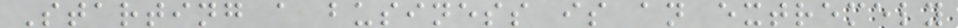Starting a business is an extremely
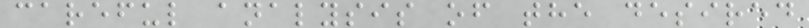careful analysis of the desired
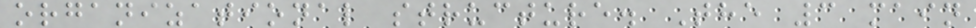organizational structure. The 3 main
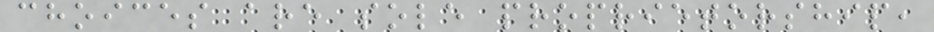choices are sole proprietorship,
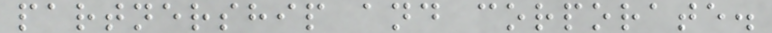partnership and corporate.
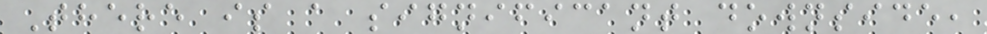There is a significant downside,
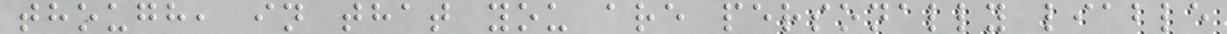though, in that you are personally liable
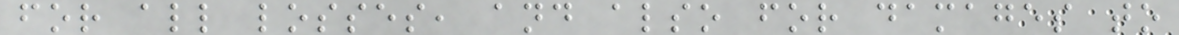for all losses, and also for damages to
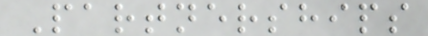Partnerships
